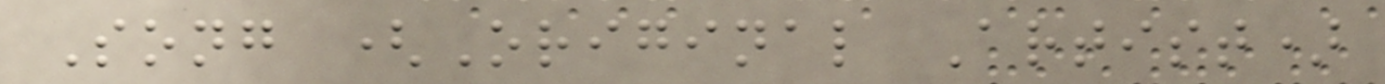Song (Original Artist)
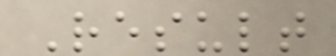Result
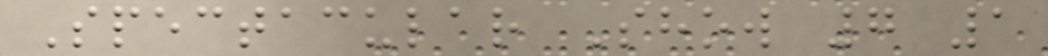Spectacular Show 7 1
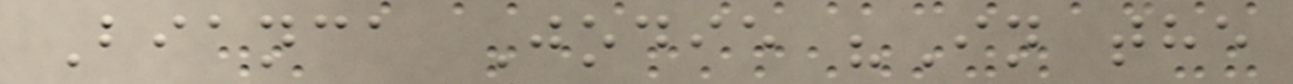Bianca Jodie "In the
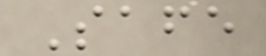Safe
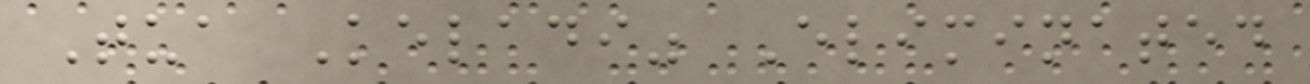Tua Keladi" Eliminated
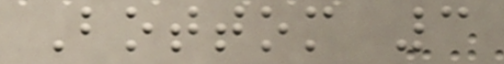Bottom 3
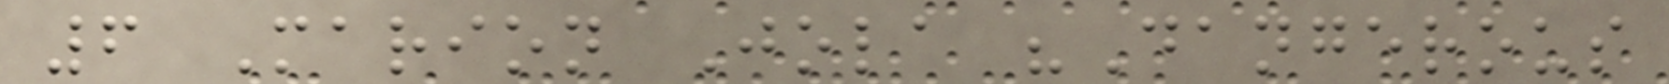6 Marion Jola "Dangerous
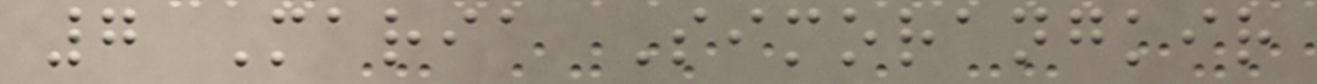7 Maria Simorangkir
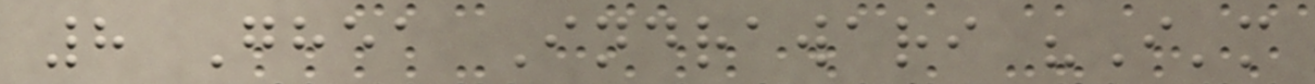8 Ghea Indrawari "I'm
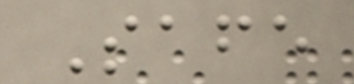Safe
